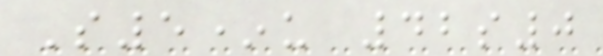S5*u 42s0
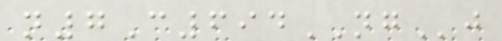n7C694NGj
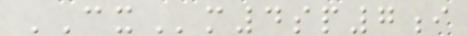CXm4sp7i
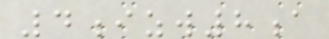4izw8a
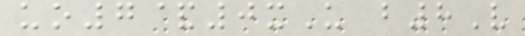uo7&0xU b8V
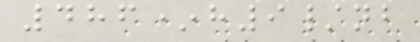486*h9/nb
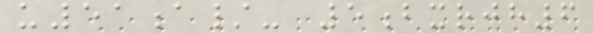u51a/- 5bxrjh6
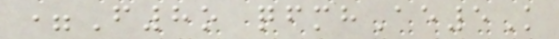=F8o qfmhAe5K
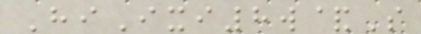HiIxi8w&S
